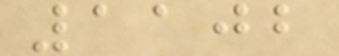1102
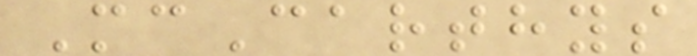McCarthys
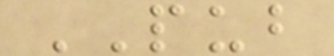PUB
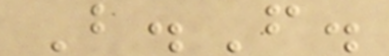B.F.
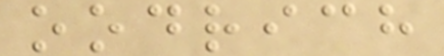oodrich
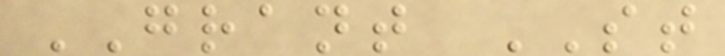GRANT ST
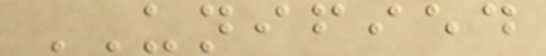UNIFIED
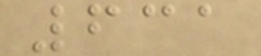631
